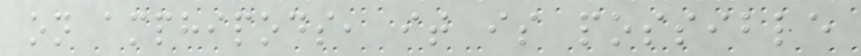on amphipods, it is possible
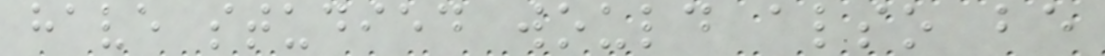have studied would also be
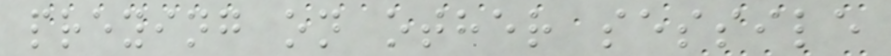preying on other sessile
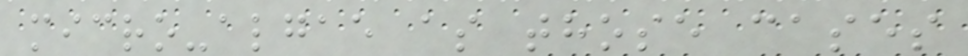micro-algae as those cases
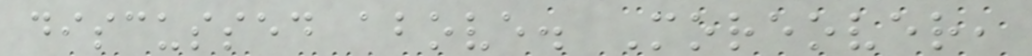discussed above. Moreover,
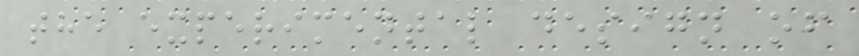the experimental design of
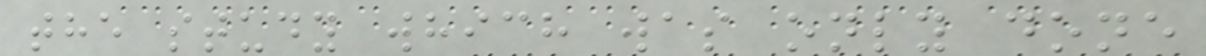the study which was only done
